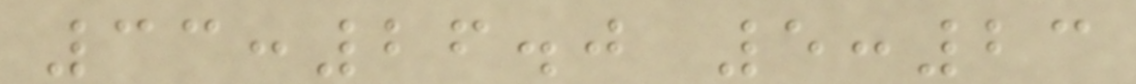33:26.0 5:23
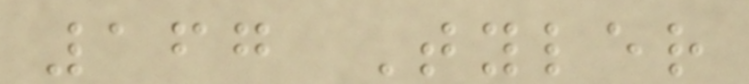167 Tyler
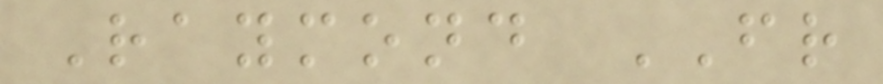Raymond FR
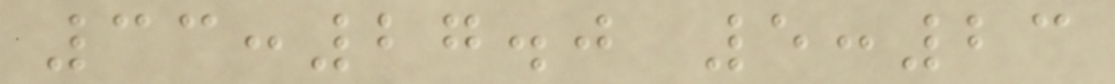33:27.0 5:23
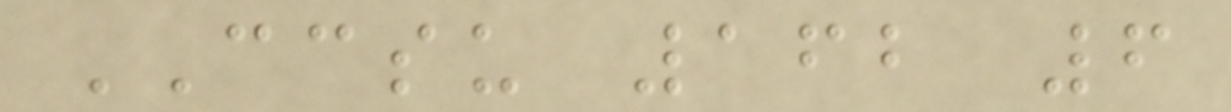CCSU 162 6
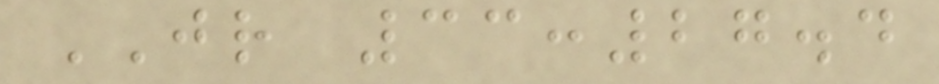JR 33:27.4
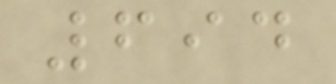694
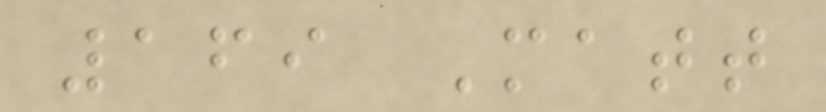169 Matt
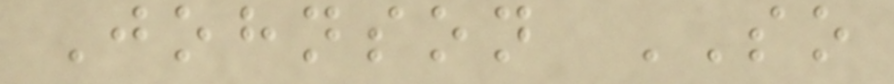Johnson SO
